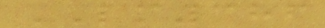LM386
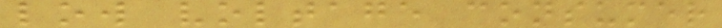low voltage consumer
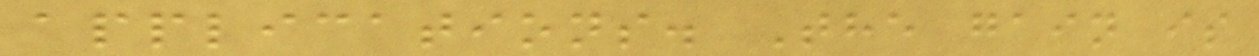applications. The gain is
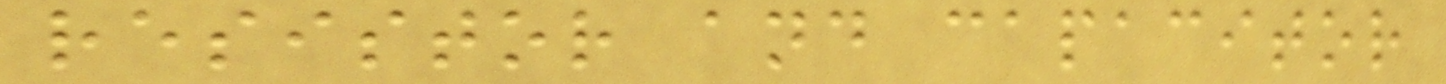resistor and capacitor
